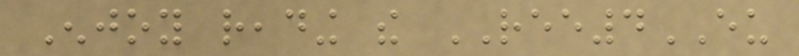Enjoy reading the REE4EU
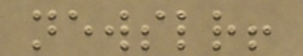newsletter!
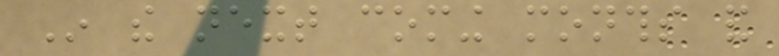In the next coming months and
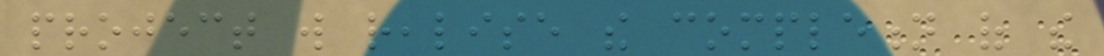project will realise the completion of the
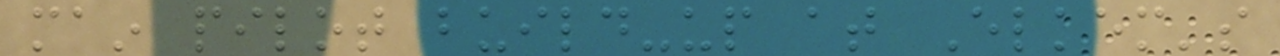main pilot build-up at Elkem's
